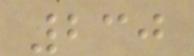230
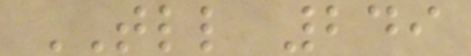TLL 249
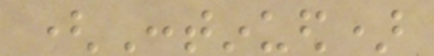(Continued)
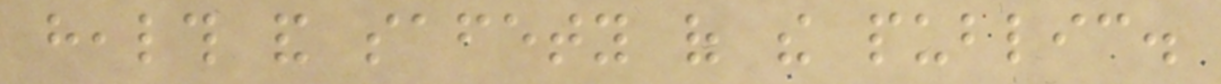health and safety of the public.
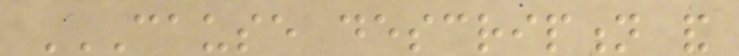CAUSE DESCRIPTION AND
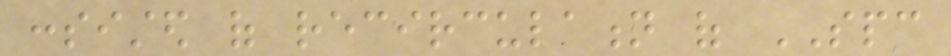consisted of recirculation of SPC
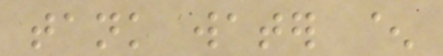tank water ^
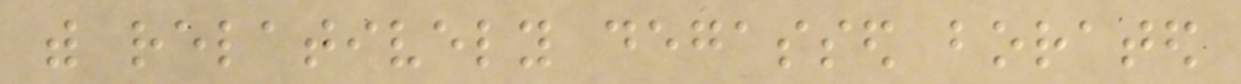with relatively degassed borated
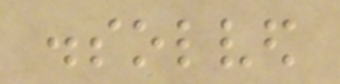dissolved
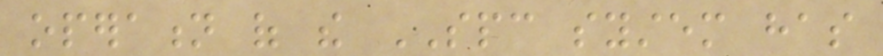operation of the SPC system has
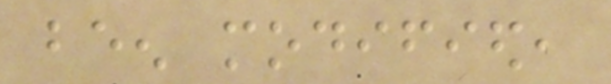been modified,
